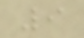9
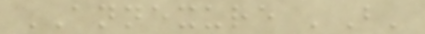ANNEXURE 'B'
